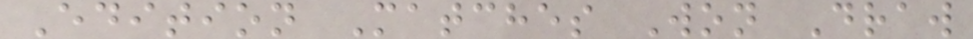Edition Matches Won Draw
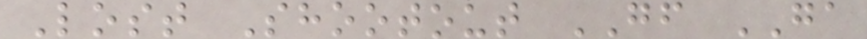Lost Shootout GF GA
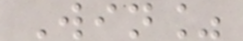Win%
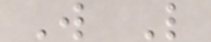W L
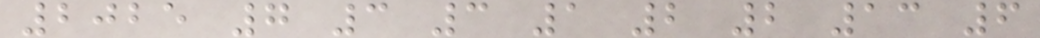2025 7 3 3 1 2 2 13 6
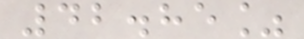42.85%
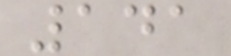141
